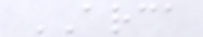ARCA
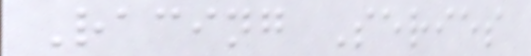Racing Series
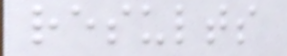results
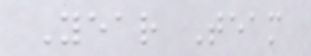Year Team
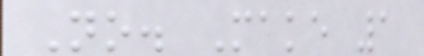No. Make 1
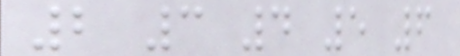2 3 4 5 6
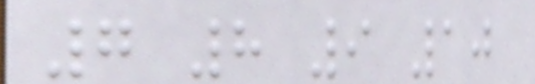7 8 9 10
